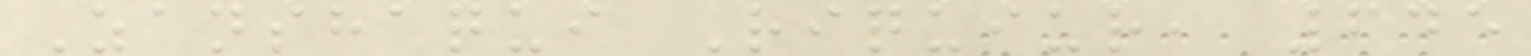Zanshaqui Riquiur, 645
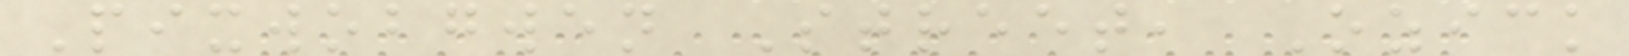Pixwobgwen Street, Ozick
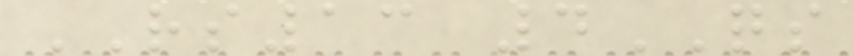RS13 4QS
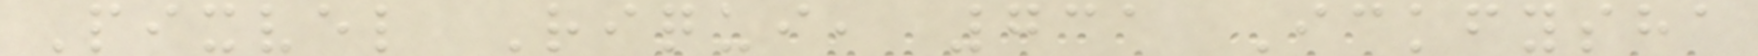Pixvel Riqui, 731 Ickfysha
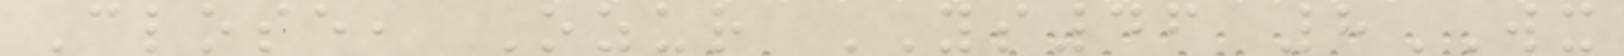Close, Ozur YS46 8WX
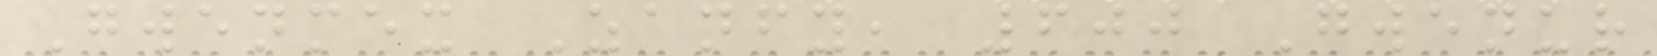Gwenmex Zanfy, 600 Gwenur
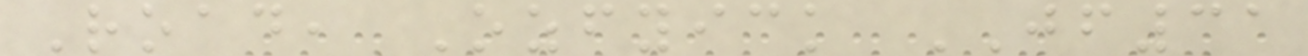Road, Ozfyick JF31
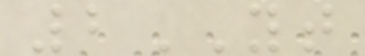2YT
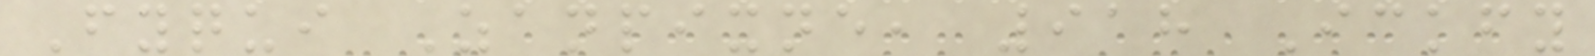Fyqui Zanpixne, 918 Ickfy
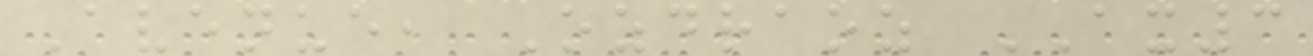Avenue, Ozdraoz AX3
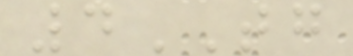4TG
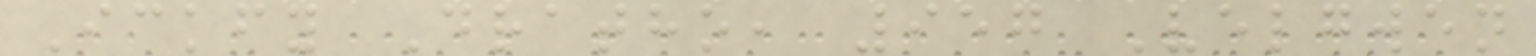Ickfy Dratho, 957 Velgwen
